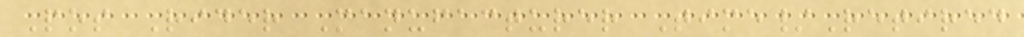Pos Rider Manufacturer Time/Retired
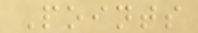Points
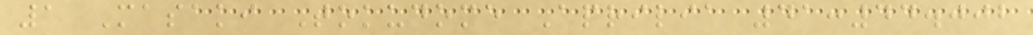1 Masaki Tokudome Aprilia 41:44.002
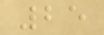25
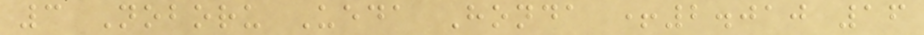3 Noboru Ueda Honda +2.010 16
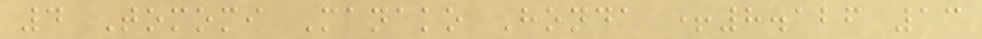4 Tomomi Manako Honda +8.126 13
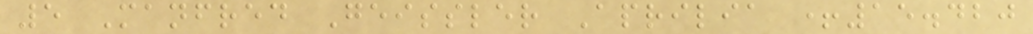5 Manfred Geissler Aprilia +15.420
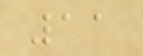11
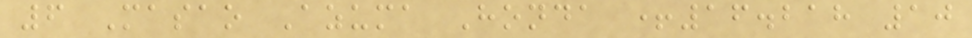6 Masao Azuma Honda +16.218 10
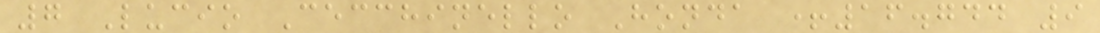7 Lucio Cecchinello Honda +16.744 9
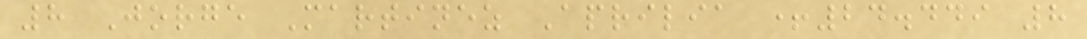8 Jorge Martinez Aprilia +24.449 8
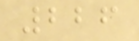226
